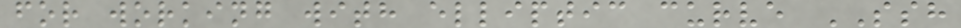for working with elliptic curve SSH
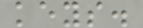keys.
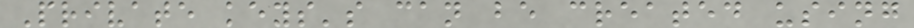Private keys's can be created using
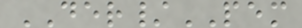DER/PEM
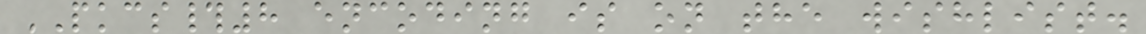PKCS#8 encoding is on the wishlist.
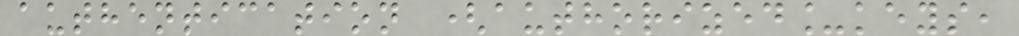authentication (authorized_keys,
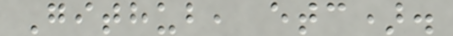Github, etc).
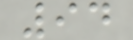94
